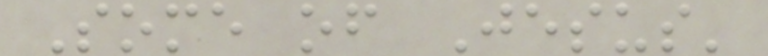Some of Jesus'
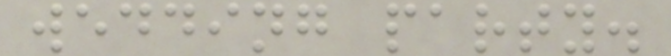wedding party.
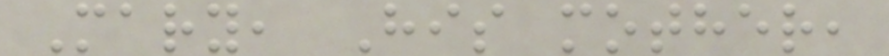Mary, His mother,
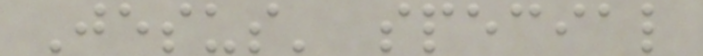Jesus' special
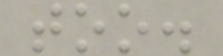too.
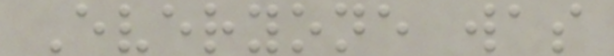Everyone was
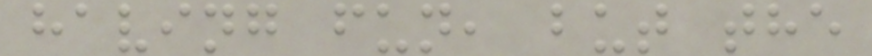having fun, but the
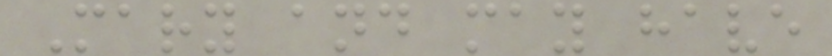Mary and may have
